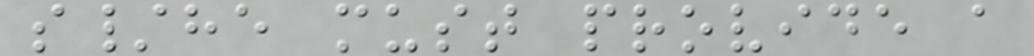s/he must provide a
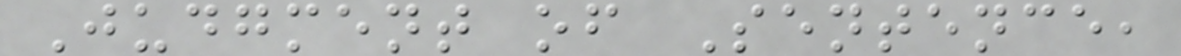Judgment of Sentence,
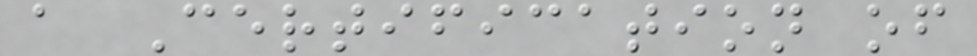a Certification of
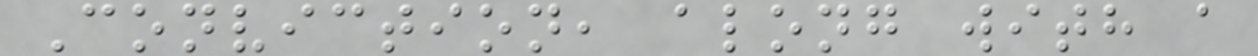Conviction, along with a
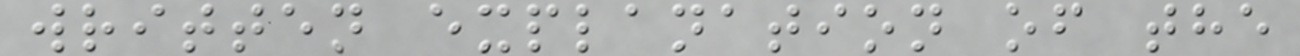written explanation of the
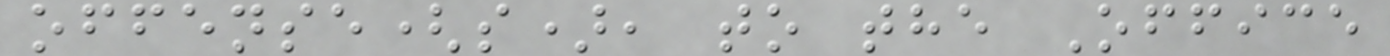offense(s), to the Office
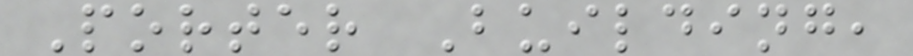Porter Building,
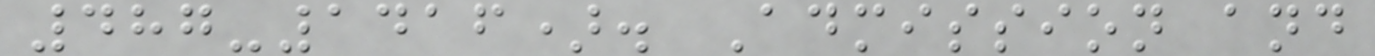487-1416). Admission and
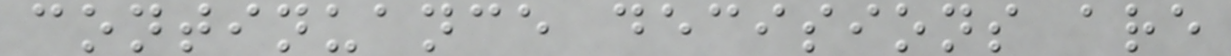continuance decisions are
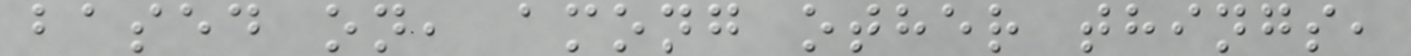based on, among other things,
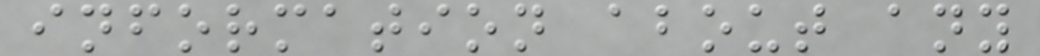information about any
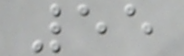55
